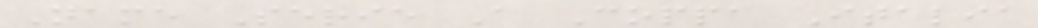Name Serie A Coppa Italia
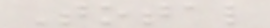Total
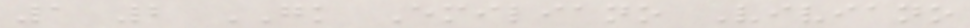1 2 GK Emiliano Viviano
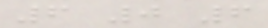6 0 6
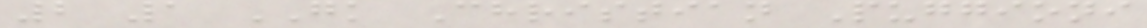2 1 GK Christian Puggioni
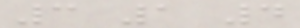3 1 4
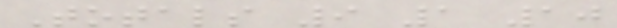Totals 9 1 10
